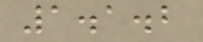1.1.2
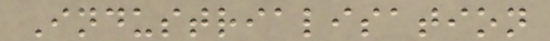Industrialisation
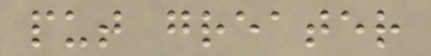put greater
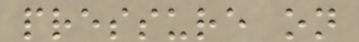pressure on
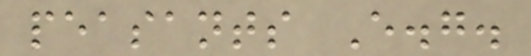peasants E.g.
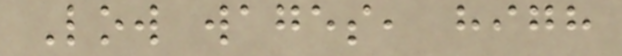Low wages, high
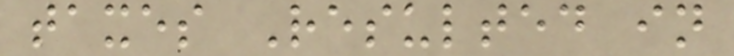taxes Resulted in
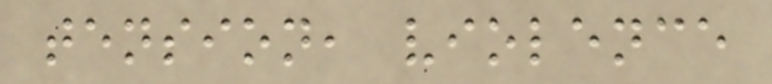tension, violence
